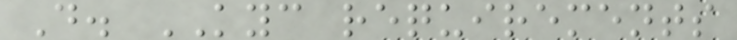D. KYC requirements
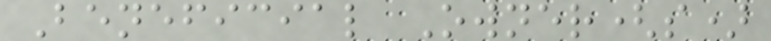Beneficial Owner(s)
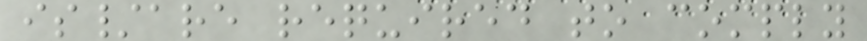is/are required to comply
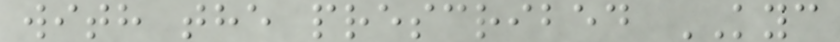with the prescribed KYC
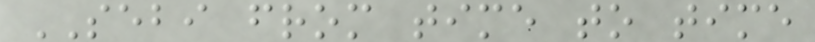SEBI from time to time
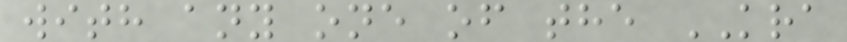with any one of the KRA
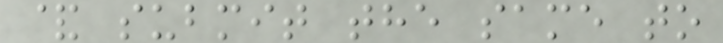& submit the same to
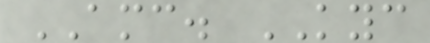AMC. KYC
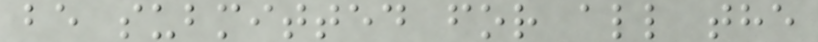be submitted for all the
